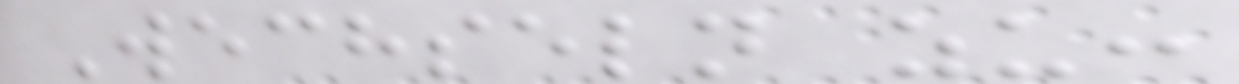Wechseln zu:
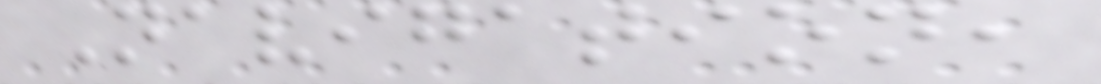Navigation,
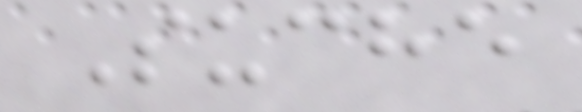Suche
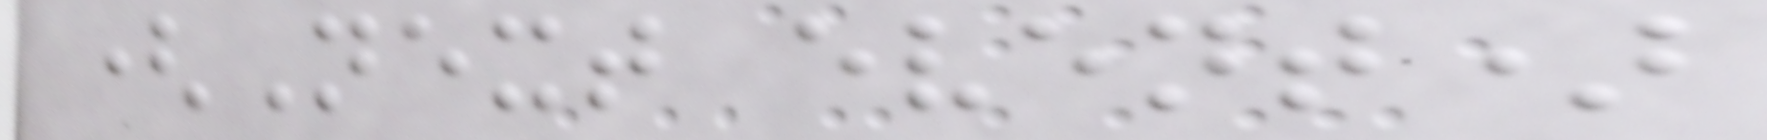(Next event)
